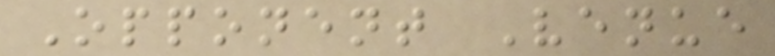Opponent Venue
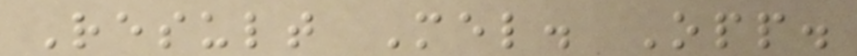Result Mel. Opp.
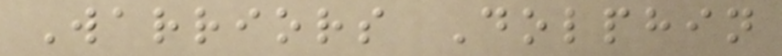Warriors Dolphin
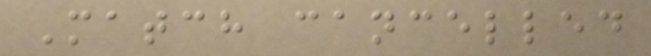Match cancelled
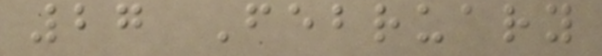27 February
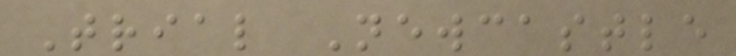Trial Newcastle
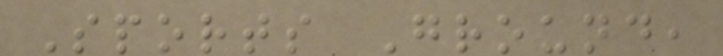Sports Ground,
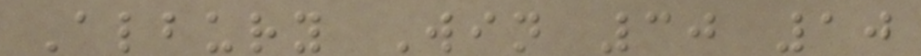Albury Win 30 10
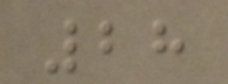28
